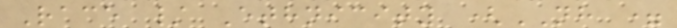Race / Ethnicity (NH =
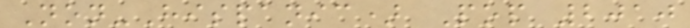Non-Hispanic) Pop 2010
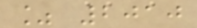% 2010
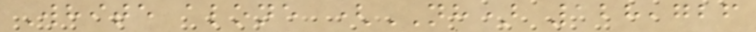White alone (NH) 128,726
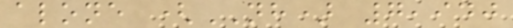alone (NH) 7,940
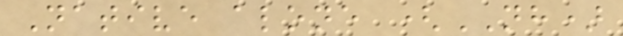Native alone (NH)
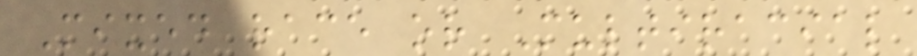Mixed race or Multiracial
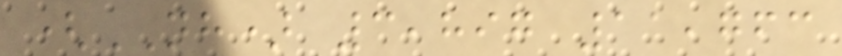(NH) 3,897 11,763
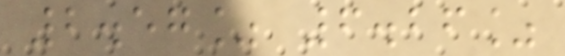2.57% 6.26%
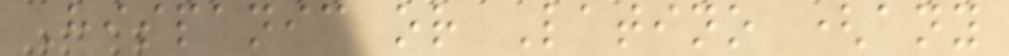Hispanic or Latino (any
